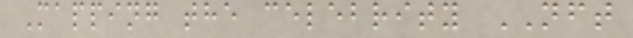Mapping the celebrity NFT
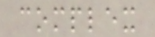complex
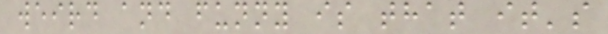weird and funny is that it's
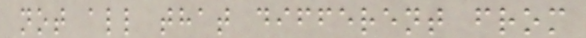not all that different from
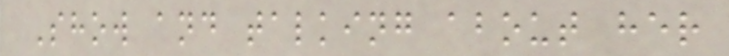Show and talking about her
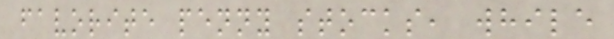favorite penny stocks, while
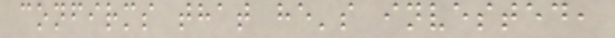confirms that he's invested,
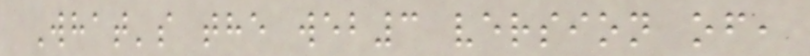What's the web3 version of,
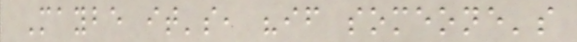Maybe it's, "if someone's
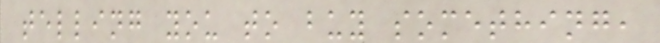telling you to buy something,
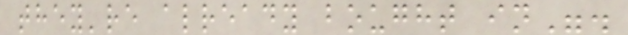they're already bought in".
